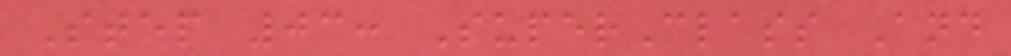Step 03: SuperClass And
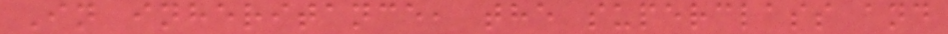In inheritance, the superclass and
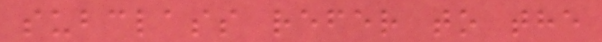subclass refer to the
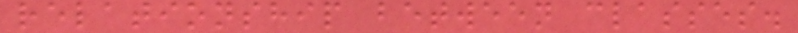relationship between classes.
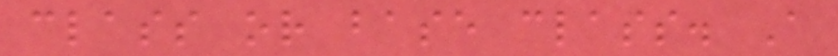class or base class. A
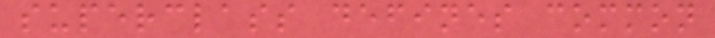superclass defines common
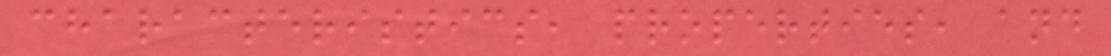characteristics, properties, and
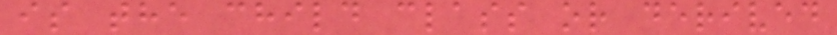is the child class or derived
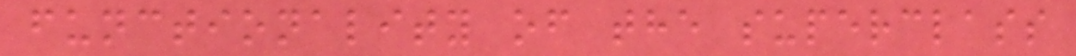functionality of the superclass
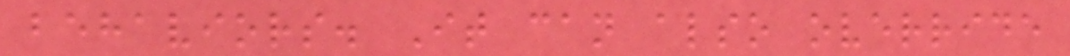behaviors. It can also override
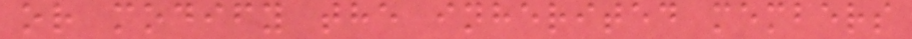or modify the inherited members
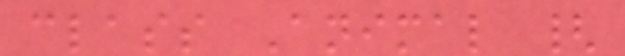class Animal {
